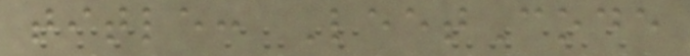title: LeetCode
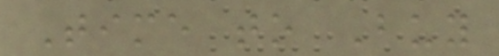Time to Buy
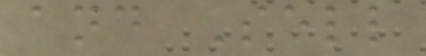and Sell
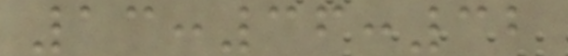13:36:32
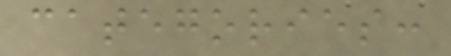categories:
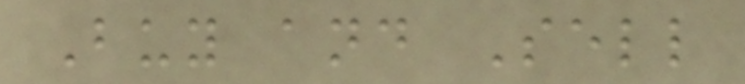Buy and Sell
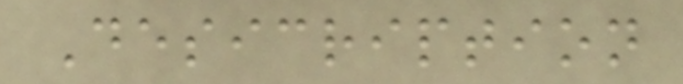Desicription
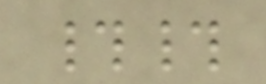##
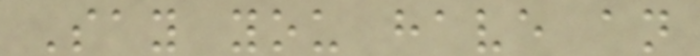Say you have an
